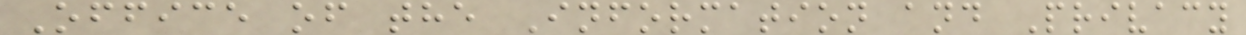Office of the Information and Privacy
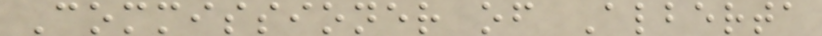Commissioner of Alberta
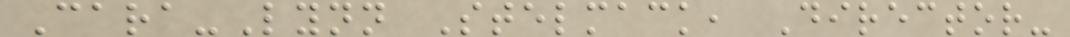Cara-Lynn Stelmack, Director-
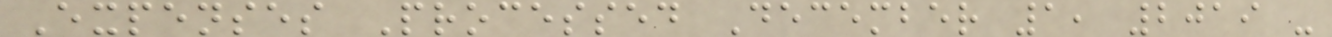Expenses Processed December 1, 2019 -
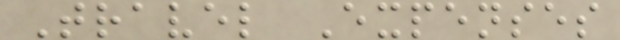Travel Expenses
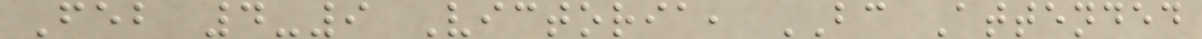Feb 4-9 Victoria, BC Attended
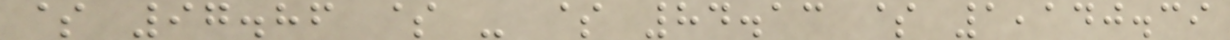$ 97.86 $ - $ 84.13 $ 1,140.39
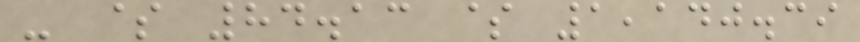- $ 84.13 $ 1,140.39
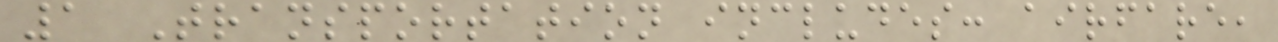1 Transportation includes: airfare,
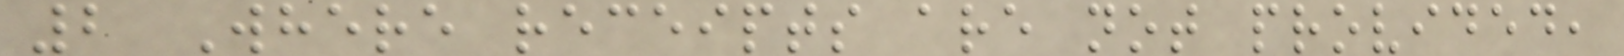2 Where receipts are not provided,
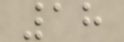18
